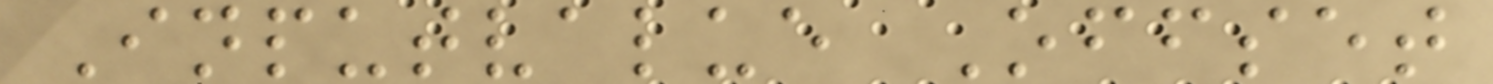Inputvalue Offset
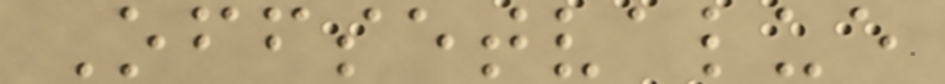Offsetvalue
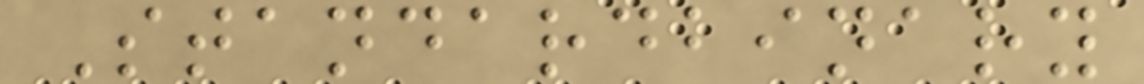Standardbinary
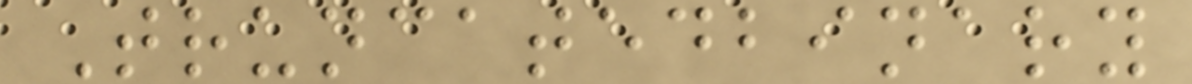Truncatedbinary
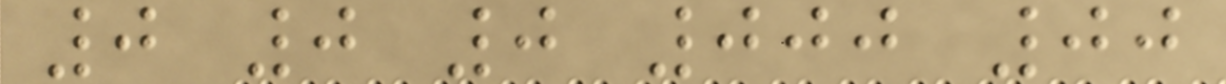0 0 0 000 00
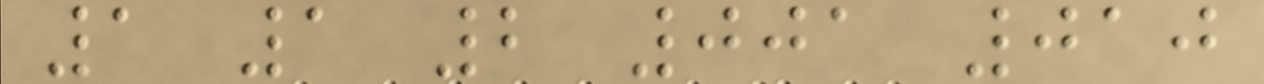1 1 2 001 010
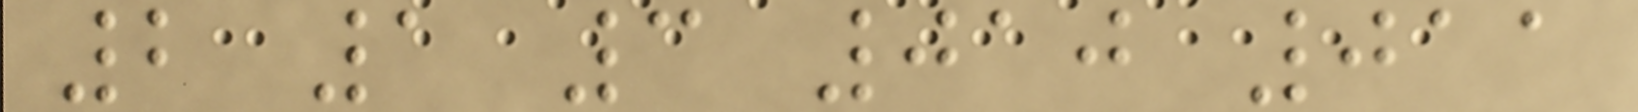2 1 3 010 011
